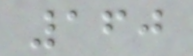160
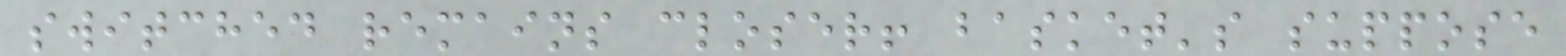switched remains closer! basket's suppose
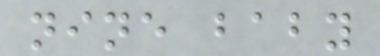nine baby
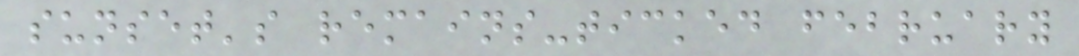sunset's remains-ticked february
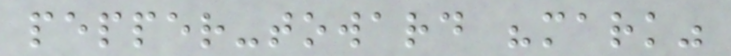pepper-toward "mark"
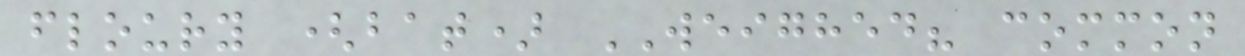floury (bat) WEIGHED? common
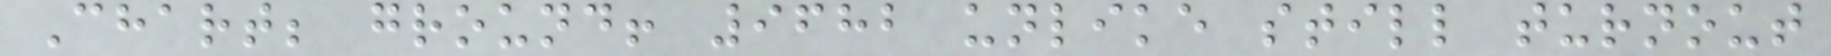Chart; ground! 9682 unlike still turnout
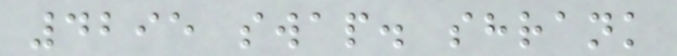4295 swap. shrank
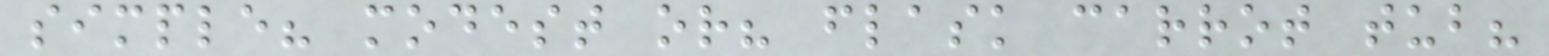simple? modest or? flask carrot tub?
